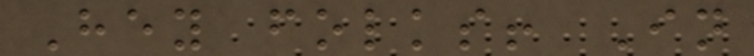Hey folks! In
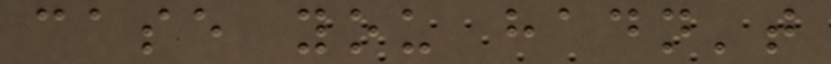case you hadn't
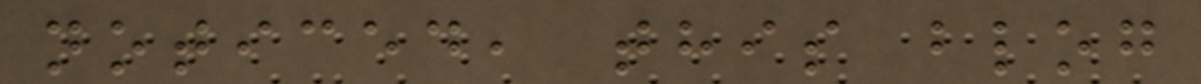noticed, this blog
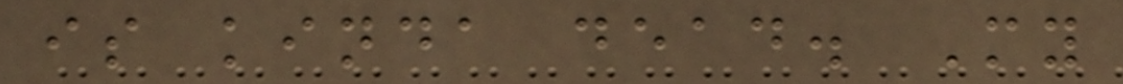is kinda dead. My
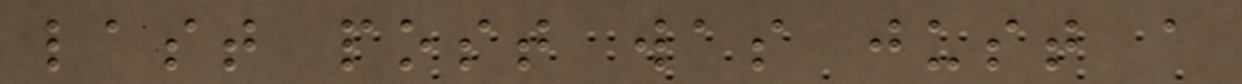last post was just a
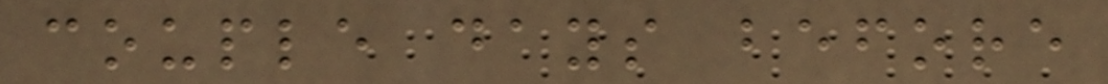couple days before
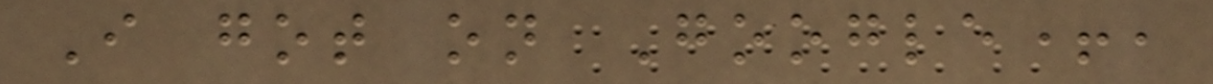I got on Google+,
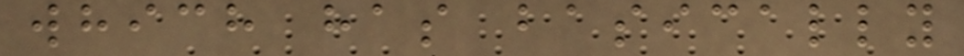which has basically
